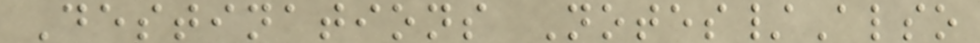Destinations Notes/Also
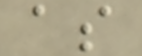as
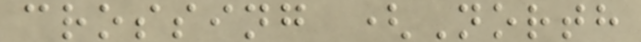crossing (North
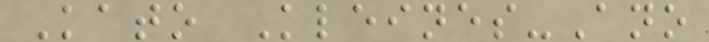Kato Kleines-Ano
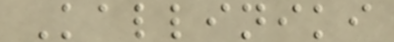Kalliniki
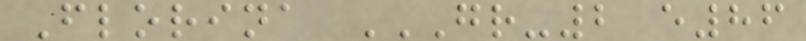Florina GR-2 E86
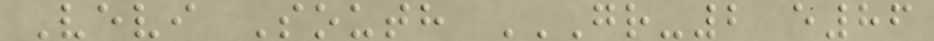Vevi South GR-2 E86
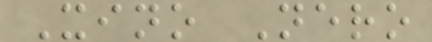Xino Nero
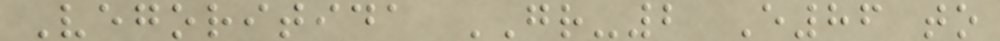Vegoritida GR-2 E86 to
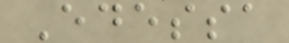Edessa
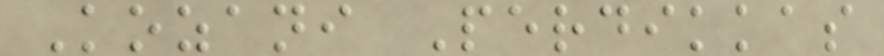Kozani Perdikkas
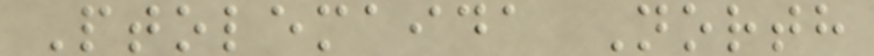Ptolemaida North
